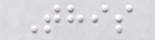This
